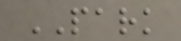PARK
